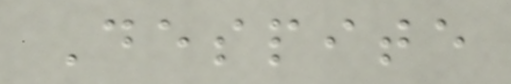Despite
